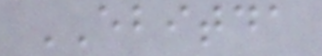EBITDA
